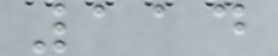114
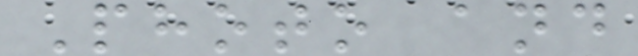Photo and
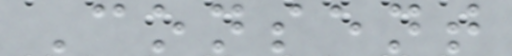Consent
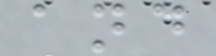and
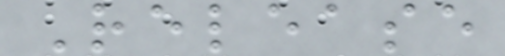Release
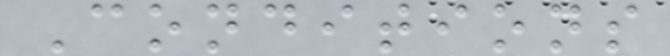Conditions
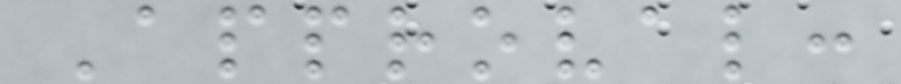Approval:
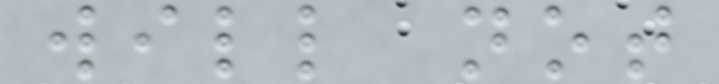will not
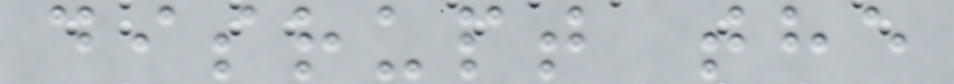disrupt the
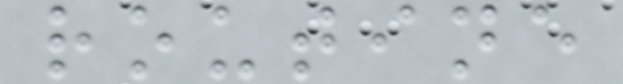routine
